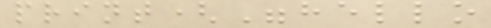print("hello
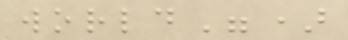world")
